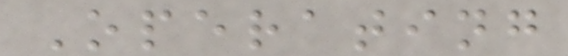Operating
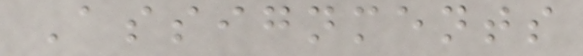Assignments
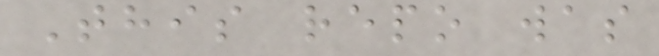This repo was
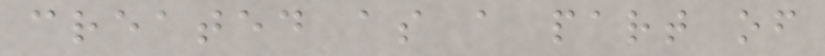created as a part of
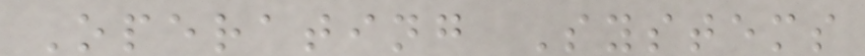Operating Systems
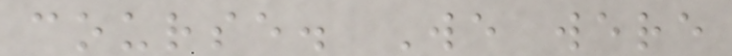course. We were
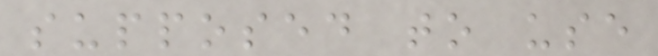supposed to use
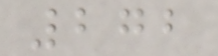272
